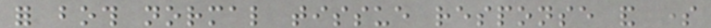for both normal tissue response and some
